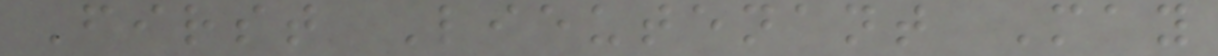First Lieutenant May
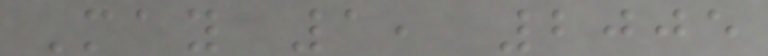May 1, 2005
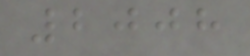2008
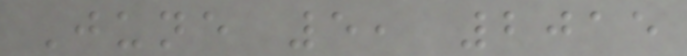June 5, 2015
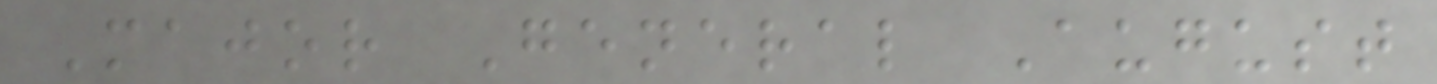Major General August
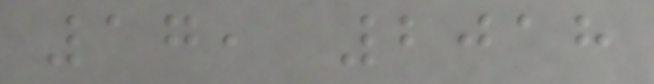17, 2018
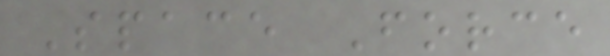Space Force
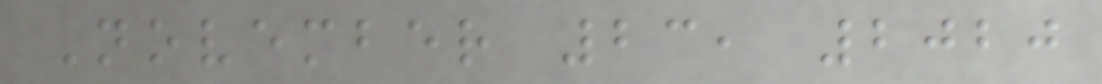November 23, 2020
